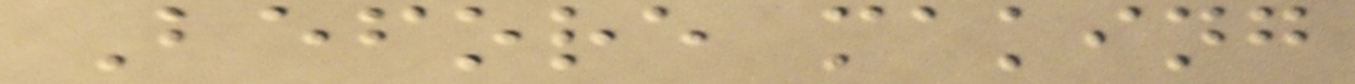Before making
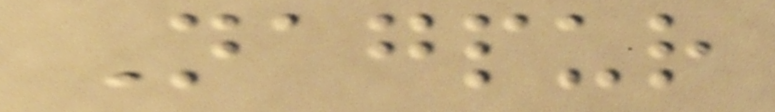Nagpur
